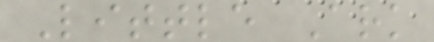Little Ark
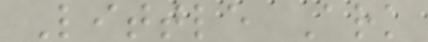Little Ark
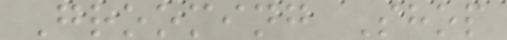Grooming Shop
